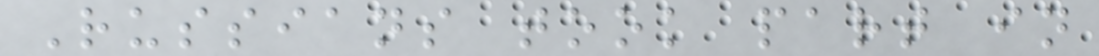Russians took part in
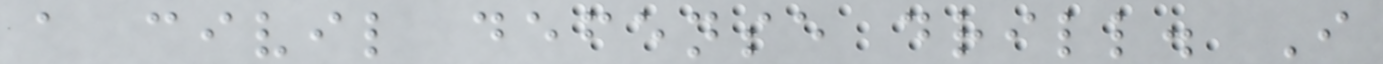a civil defense drill. I
